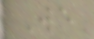We
